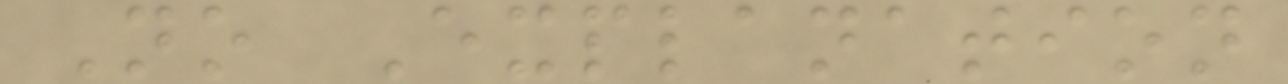No Explanation
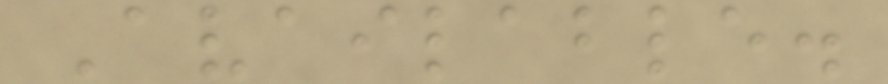Available.
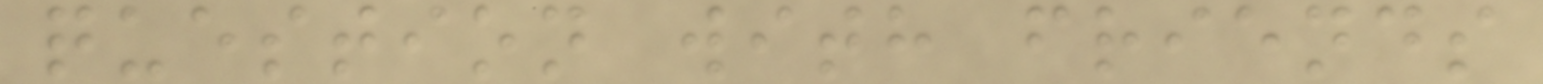question with friends
